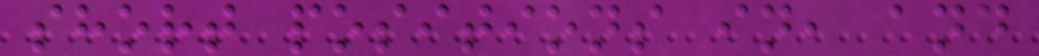short positions in, and
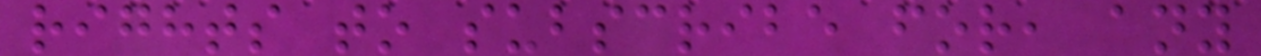rights to subscribe for, any
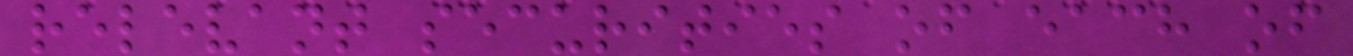relevant securities of each of
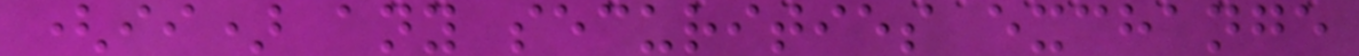(ii) any securities exchange
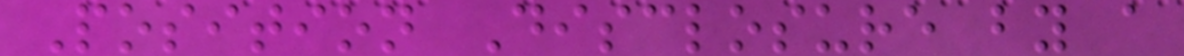Position Disclosure by a
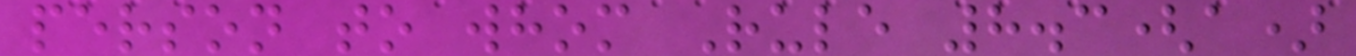person to whom Rule 8.3(a)
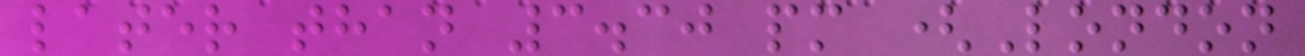later than 3.30 pm (London
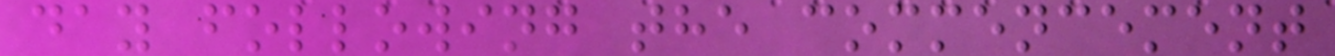day following the commencement
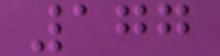177
